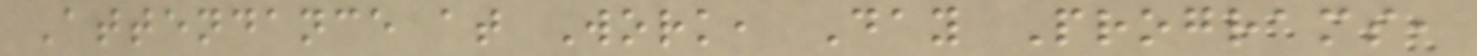Attendance at Work, Day Programs,
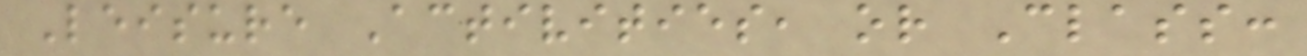Leisure Activities, or Class:
